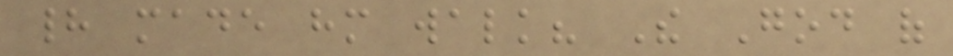had made him walk? The God of
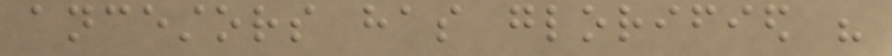ancestors has glorified his
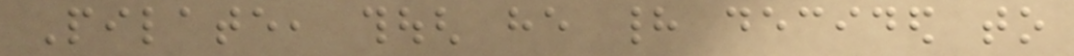Pilate, though he had decided to
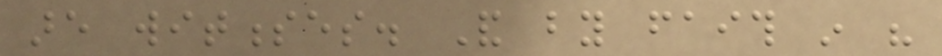are witnesses. And by faith in his
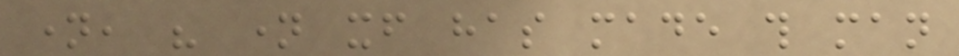name, his name itself has made this man
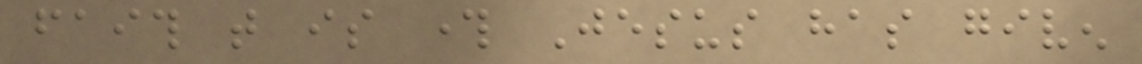faith that is through Jesus has given
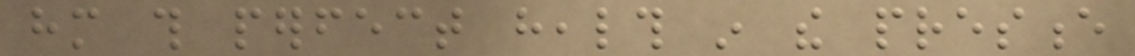him this perfect health in the presence
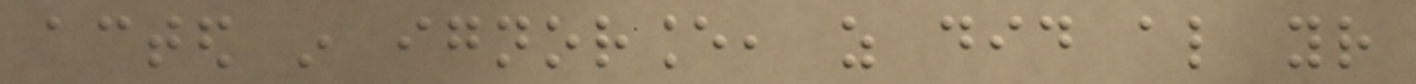acted in ignorance, as did also your
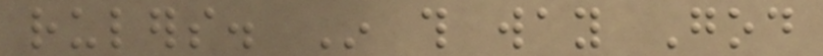rulers. In this way God
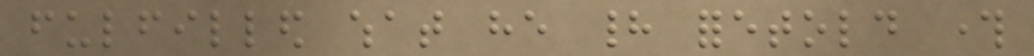fulfilled what he had foretold through
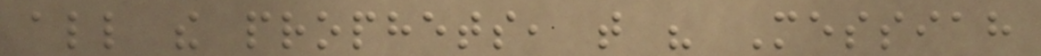all the prophets, that his Messiah
